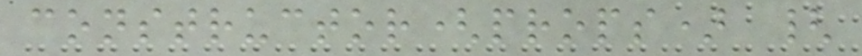constructor(props) {
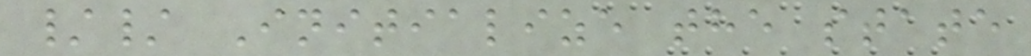// Initialize the state
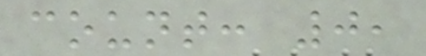count: 0,
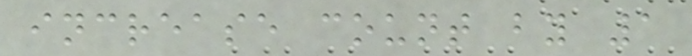increase count by 1
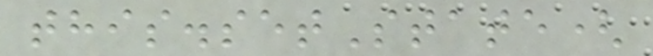this.setState(
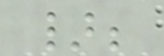};
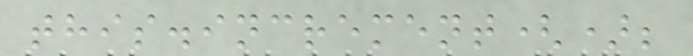this.increment();
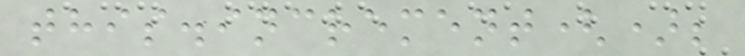this.increment();
